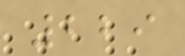229
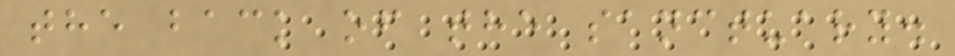the back of the sanctuary.
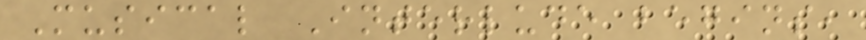Musical Interlude begins,
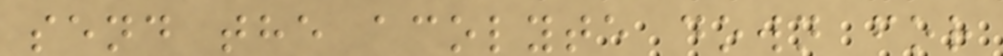send the acolyte down for
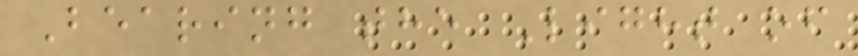Bearing the Light of
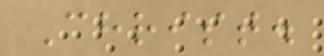Christ.
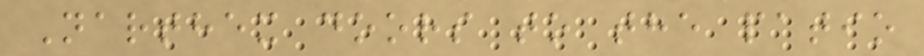Narthex doors to the patio
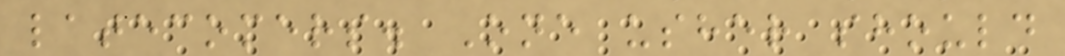latecomers. One usher should
